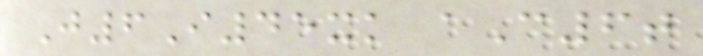J6I45xk aC6t
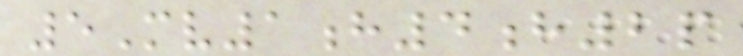5Mv1h4h2p
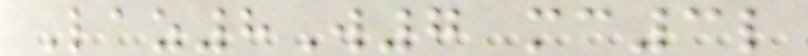Laz8W7 mc3l
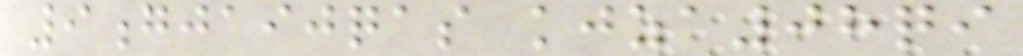9gjaijqas kjza08qi
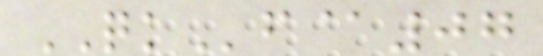QKf@07
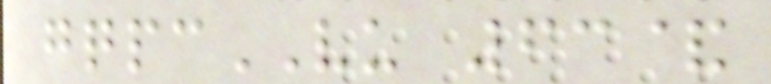gqpcVU 63&
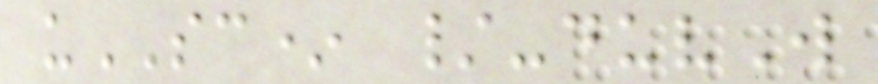uSC* /-duvW
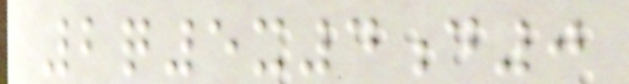2q5x4d0
